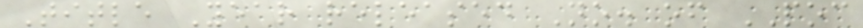Title Year released No. of POC
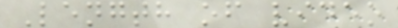Length of video
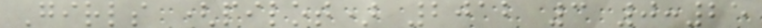Girls (pilot) 2012 3 0:25
